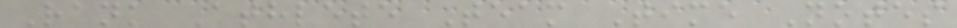Rank Athlete Team Time Notes
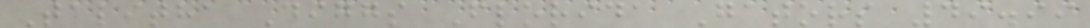Talitha Diggs Florida Gators 49.99
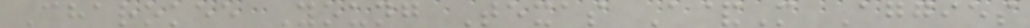Charokee Young Texas A&M Aggies
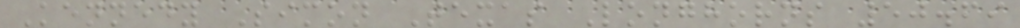Kennedy Simon Texas Longhorns 50.69
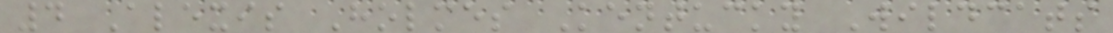4 Alexis Holmes Kentucky Wildcats
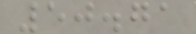50.71
